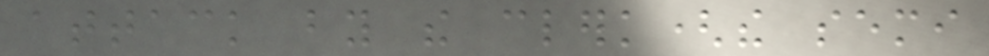attack by the clerk(the semi
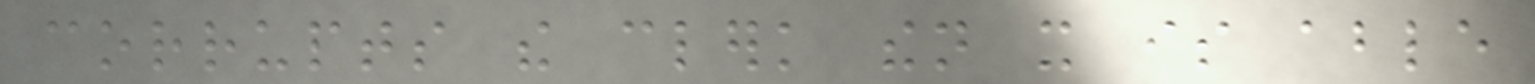corrupts the clerk then it is able
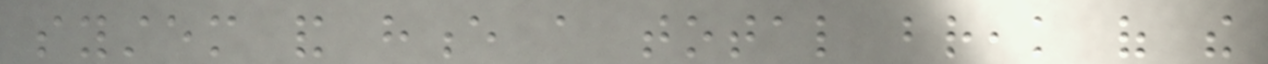system and hence a total break of the
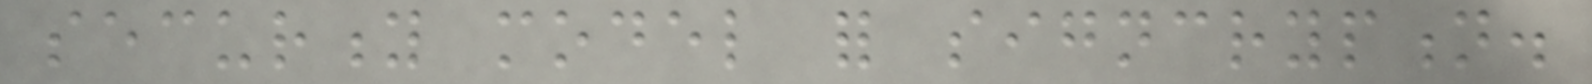security model for signcryption.
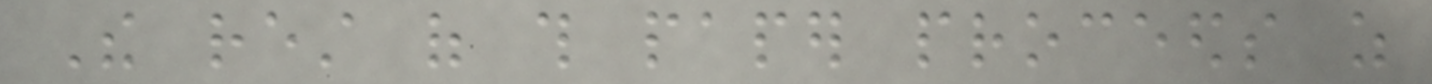The rest of this paper proceeds as
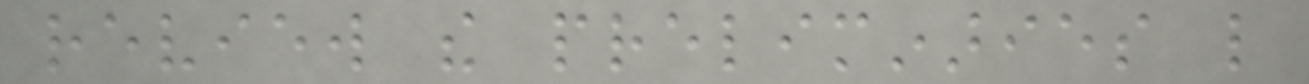review the preliminaries like
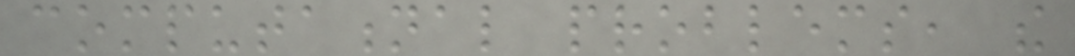computational problems, the
